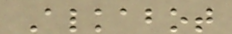Alkabot
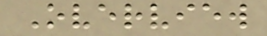Overview
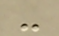-
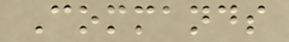Commands
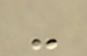-
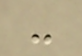-
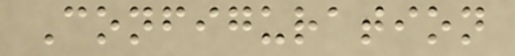Configuration
